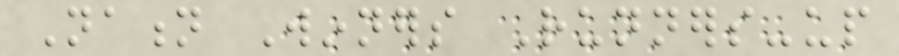Nation Winners Runners-up
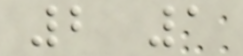2 1
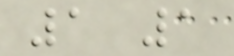1 1
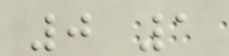0 1
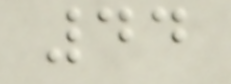44
